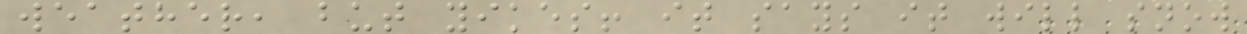weather, but yikes! it says it will snow
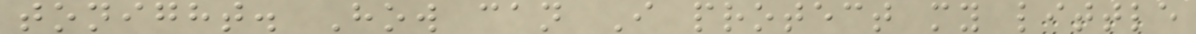tonight. How can I protect my little
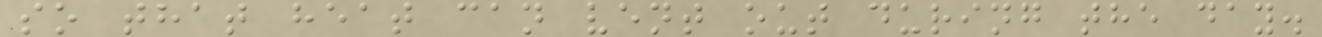so that heat can vent out during the day.
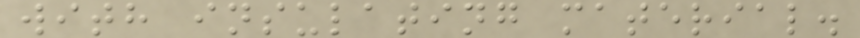with insulating material.
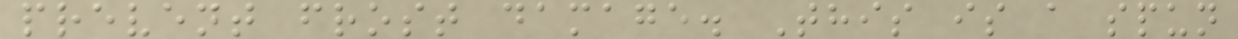prevent frost damage. This is a spun
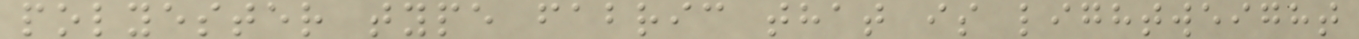polyester type fabric that is lightweight
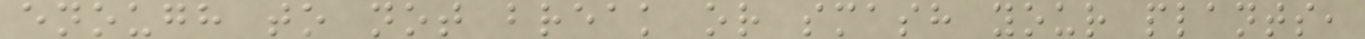enough to not break or smash your plants,
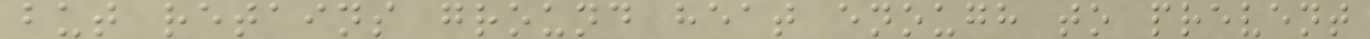but retains ground heat enough to prevent
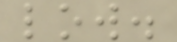low.
